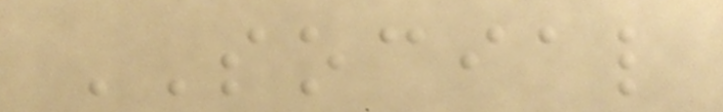SOCIAL
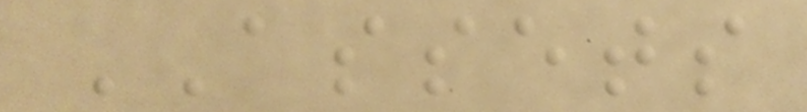ASSETS
